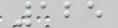125
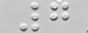7
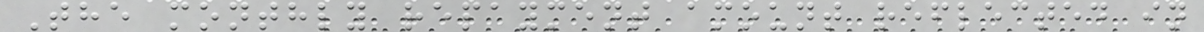The monthly repayment amount reflected in
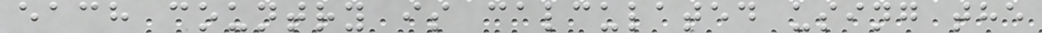each country is calculated using the
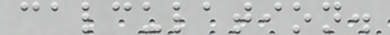calculation.
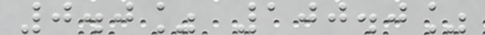0.0% 100.0%
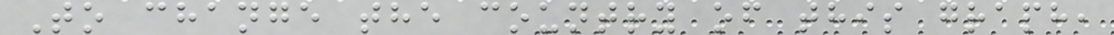To change the country of this graph,
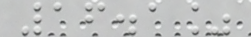16.1%
